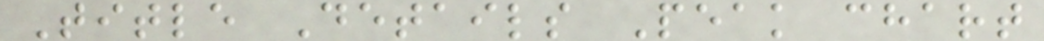Title Details Peak chart
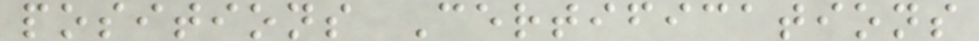positions Certifications
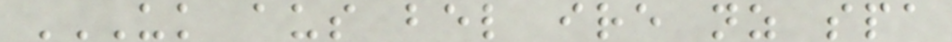UK AUS BEL IRE NZ SPA
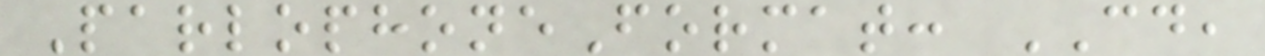ParlophoneFormat: CD,
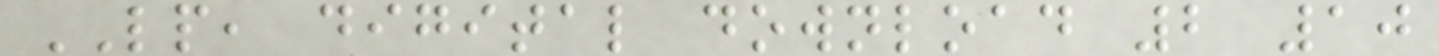LP, digital download 2 10
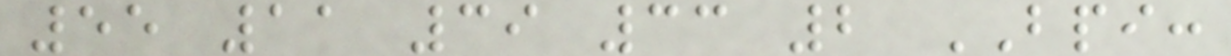55 11 39 33 2 BPI:
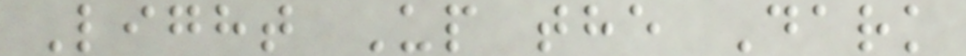Light Up the Dark
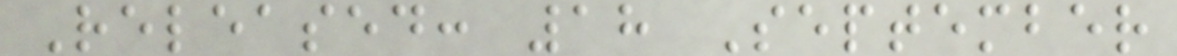Released: 18 September
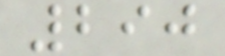290
